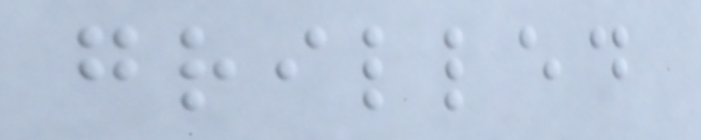grilled
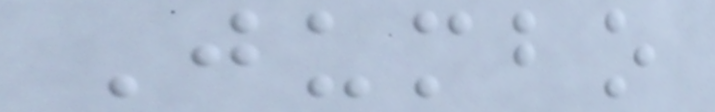Jumbo
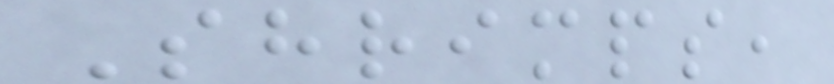Shrimps,
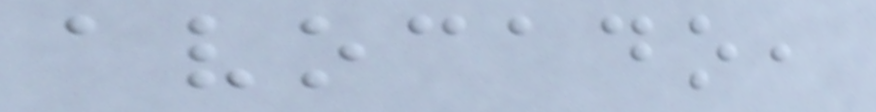avocado,
